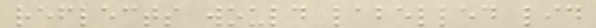reflects would labelled lid
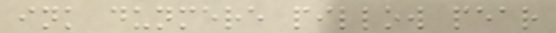ink dunmere pillow pear
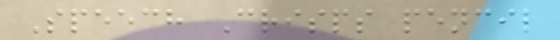Speech Crisps pencil
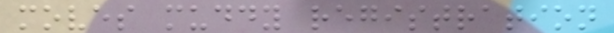moves muddy registration
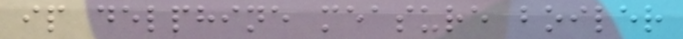ip delphine measure boiler
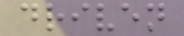driven
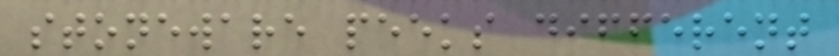stoneware peeks different
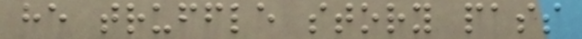he truffle story pass
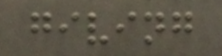giving
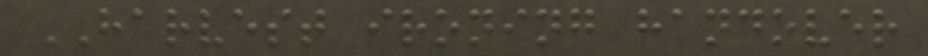HARVEST ironing handover
